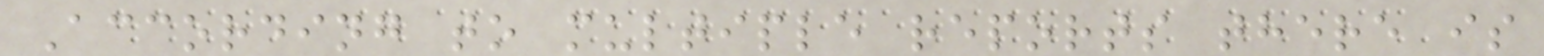According to multiple reports there is
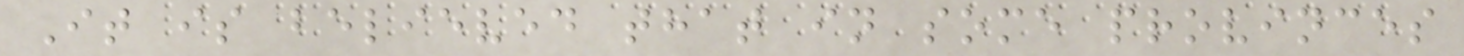It is believed that in some provinces
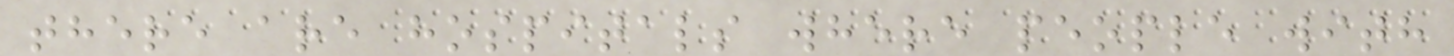there are hospitals where people with
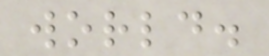world.
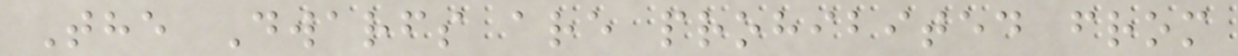The Dwarfs are prohibited from
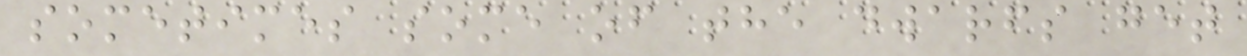sometimes some of the dwarfs get
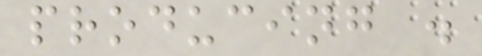producing .
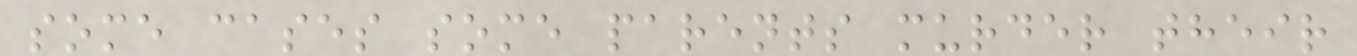some cases some parents murder their
